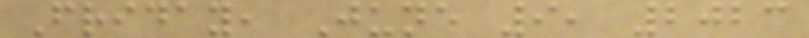Friday, June 9, 2023
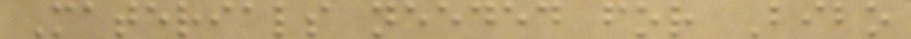Materials needed for Bibo
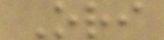Ori
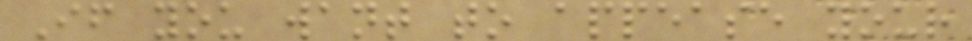If you want to appease your
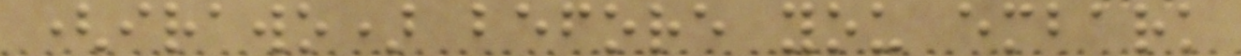(irawo) before you embark
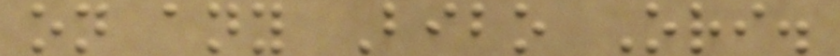on any Bibo Ori.
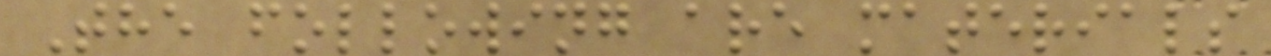The following are materials
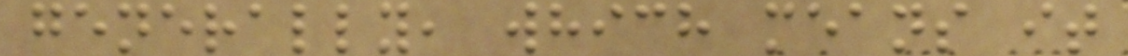generally, which means it
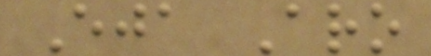Eja Aro
